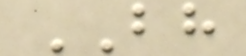BH
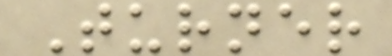Turner
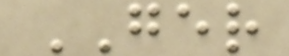GER
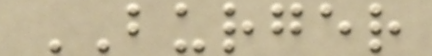BURGER
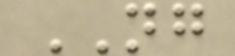NG
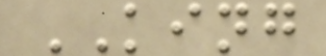KING
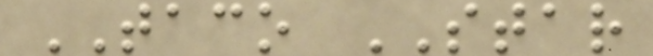TACO STAR
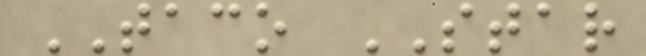TACO STAR
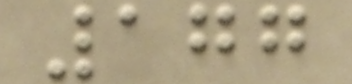177
